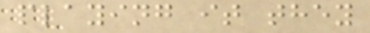playing it they
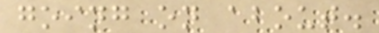going on about.
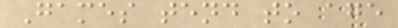Games tend to age
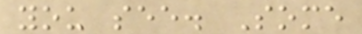you see. Some
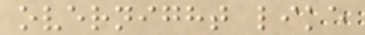overnight like
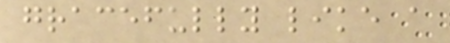gracefully like a
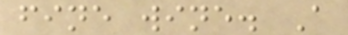fine wine. A
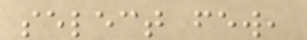select few,
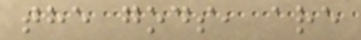the gods, are
